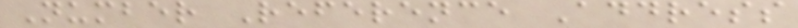Number Reference Address
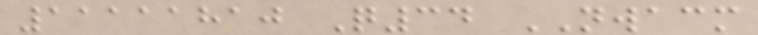11111810 Q34 NWACM
